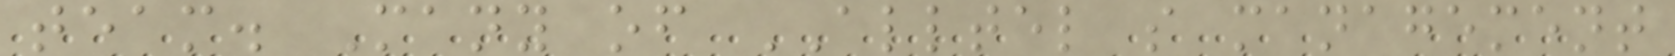team. Many of ALLTEL s management
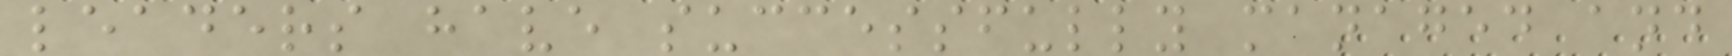leaders have successfully managed and
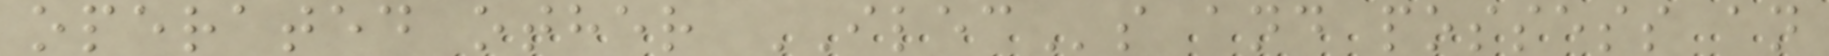operated other ILECs and possess an
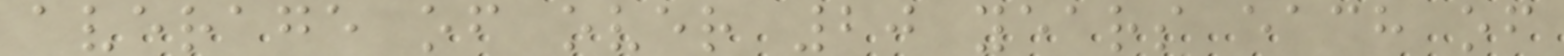average of over 20 years each of
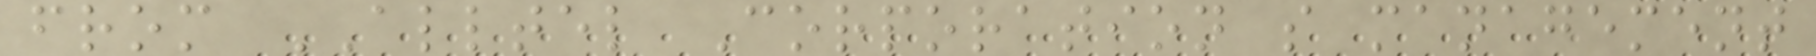from ALLTEL Corporation s management
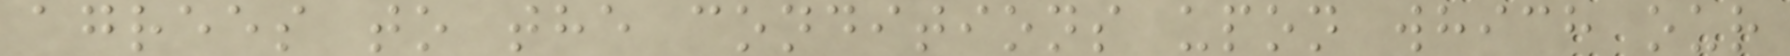agrees to the conditions upon which our
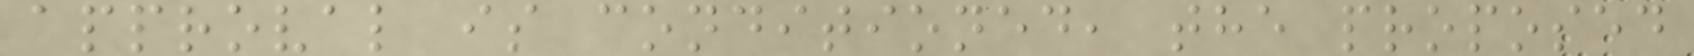approval is conditioned, the proposed
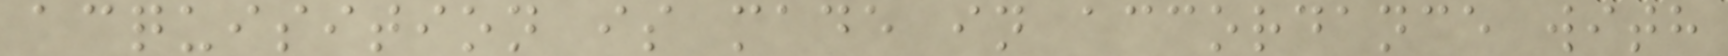acquisition is made in accordance with
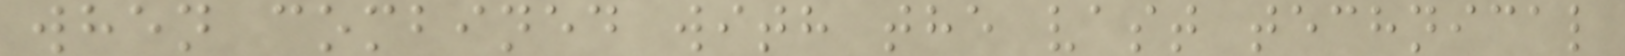when combined with the vast technical
